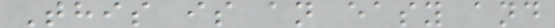This is an easy and
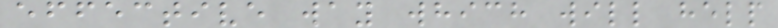effective way which will help
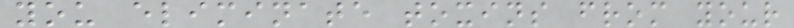you eliminate toxins from your
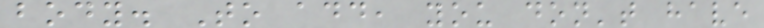body. To add, you don't have
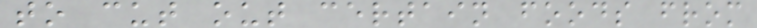to cut out certain foods from
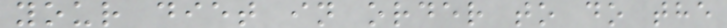your diet in order to do the
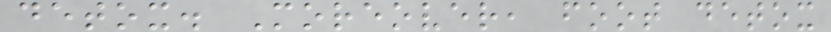detox. Moreover, foot detox
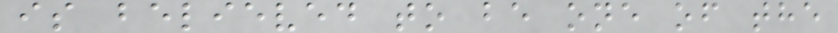is believed to be one of the
